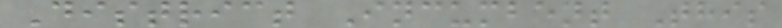District Incumbent This
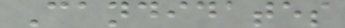Candidates
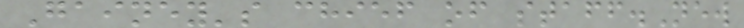Gainey's chief of staff.New
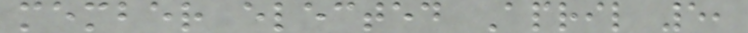member elected April 5,
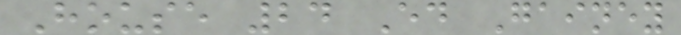House 24 Ed Gainey
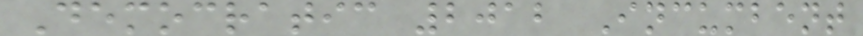Democratic 2012 Incumbent
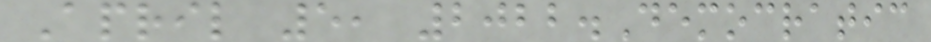April 5, 2022.Democratic
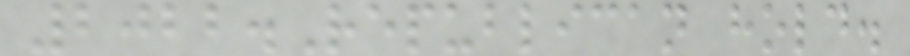2022.Republican hold.
